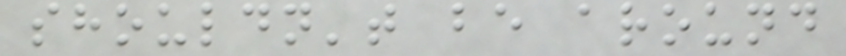shouldn't be around
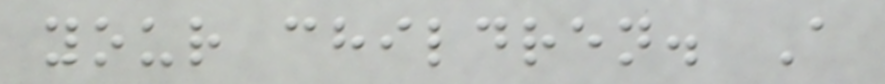your children. A
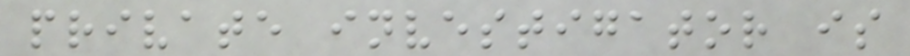private investigator is
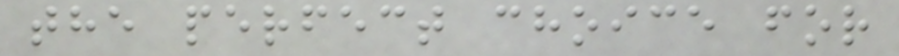the perfect choice for
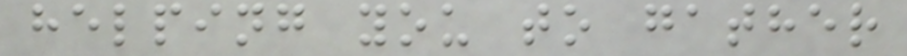helping you to gather
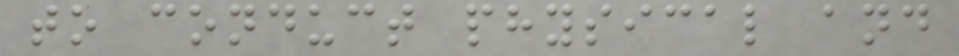to conduct physical and
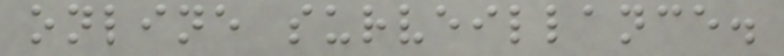online surveillance.
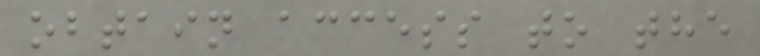obtain access to the
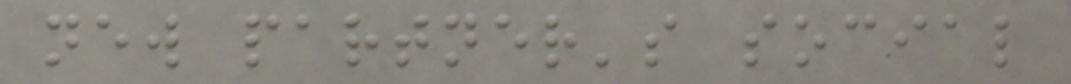new partner's social
